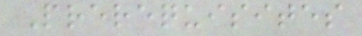Prerequisites
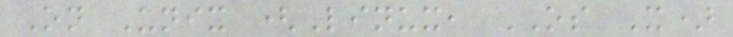On Unix (Linux, OS X)
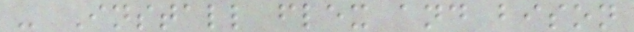- Install flex and bison
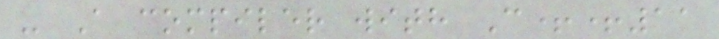- A compiler with C++11
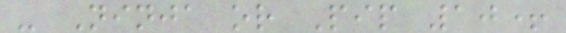- Ninja or Pip 10+
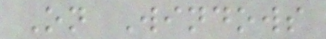On Windows
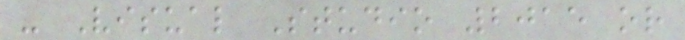- Visual Studio 2015 or
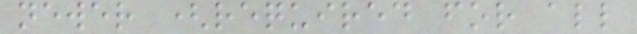newer (required for all
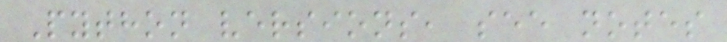Python versions, see notes
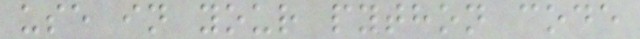use in your python code
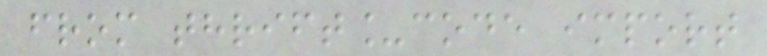from thrift_code import
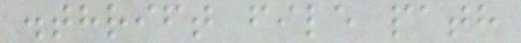.thrift file path
